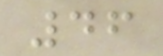46
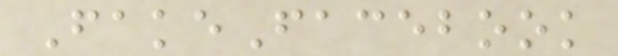FakeFacebook
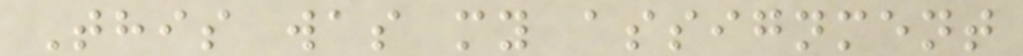This was my assignment
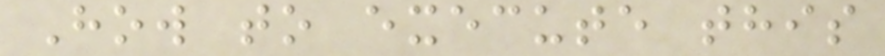How to execute this
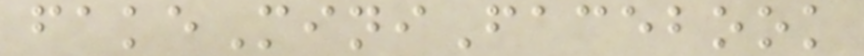fakeMiniFacebook
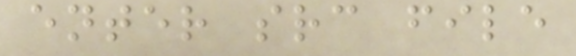enter src file
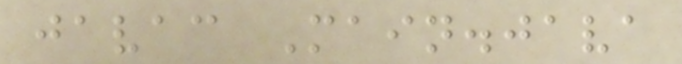javac Main.java
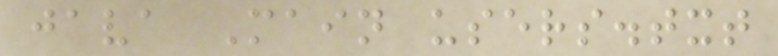java Main users.txt
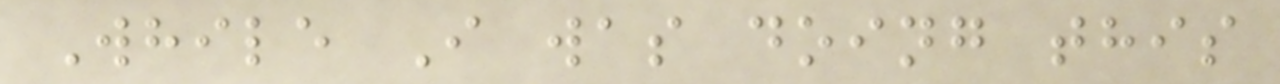While I was doing this
